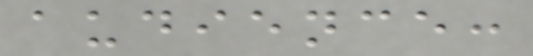audience:
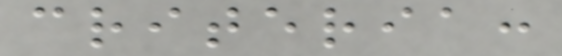criteria:
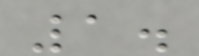1.
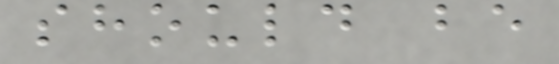should be
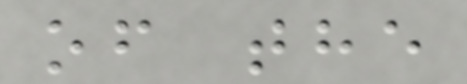of the
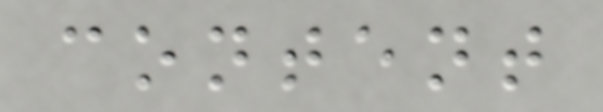content
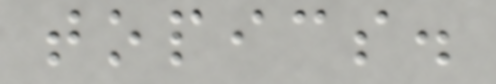topics.
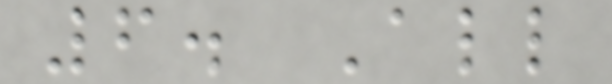6. All
